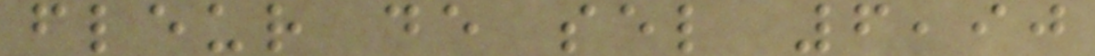fleur de sel 6,90
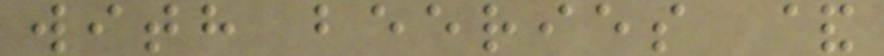with beeries &
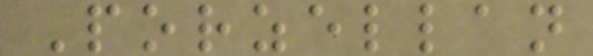Porzellan
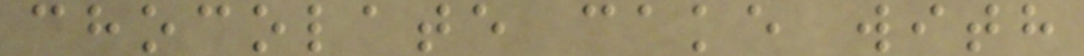chocolate cake with
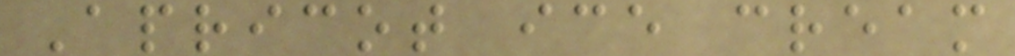Apricot ice cream
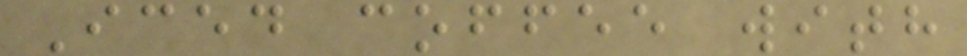Iced coffee with
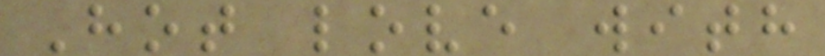Hot love with
